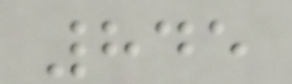845
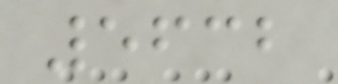5632
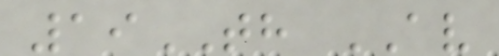19TH AV
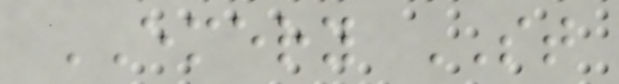EMERY ST
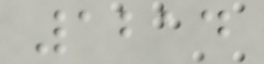1214
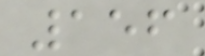156
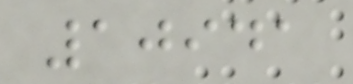10941
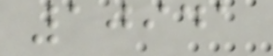10941
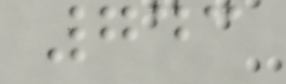743
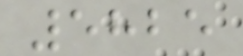5825
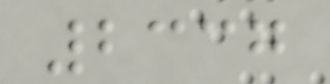2337
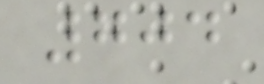704
